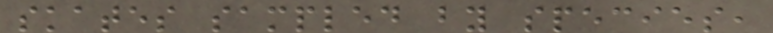skates sampled by species,
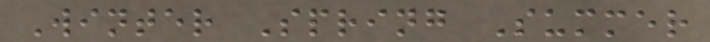Winter Spring Summer
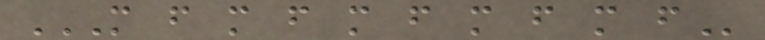M F M F M F M F M F
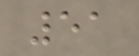51
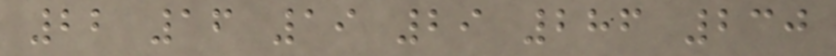22 16 19 29 286 230
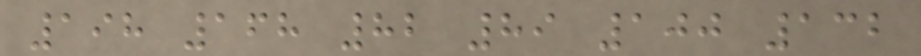198 168 82 89 100 132
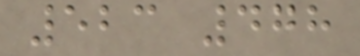523 478
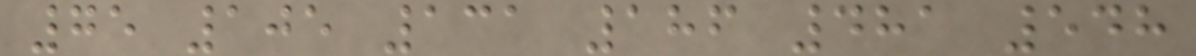75 105 131 186 481 548
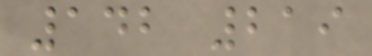142 219
